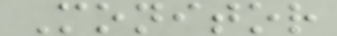Monitor
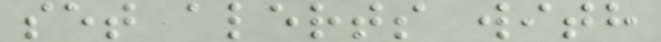set alerts with
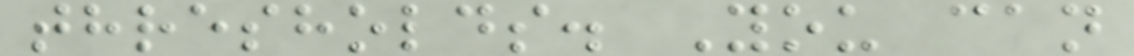thresholds. You can
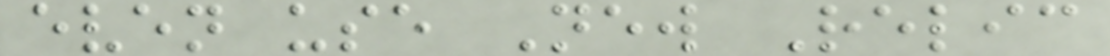even use New Relic
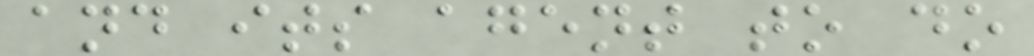and its agent to do
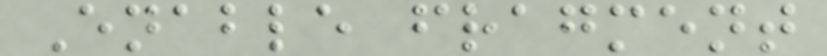Enable fragment
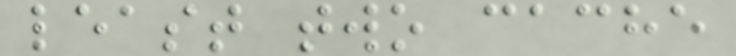least two cache
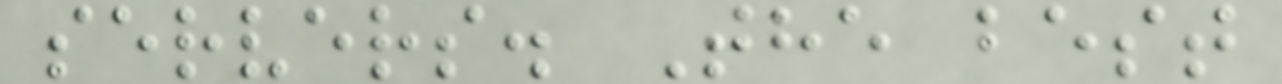servers. The best
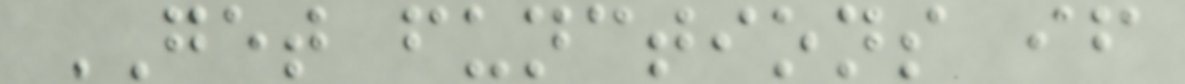GET functions if
